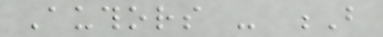Authors - B
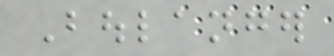Boulanger
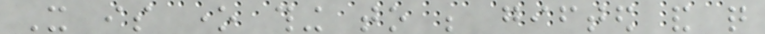It is one thing to be gifted and quite
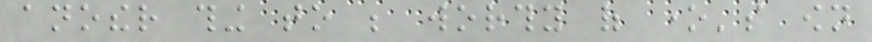another thing to be worthy of one's own
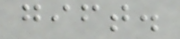gift.
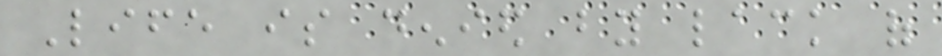Life is denied by lack of
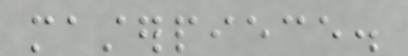masterpiece.
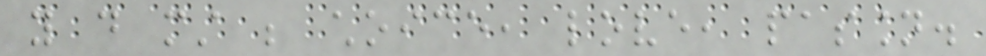you do must be choice, love, passion.
